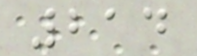214
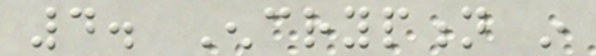4. Encryption in
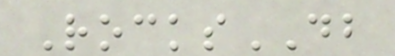RocksDB
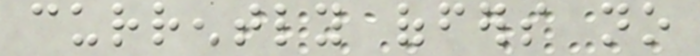currently offers no
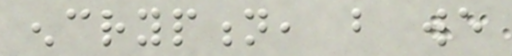encryption, but we
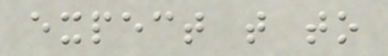expect that to
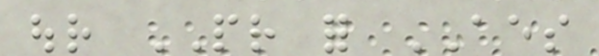our PR for AES
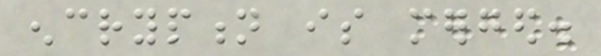encryption is merged.
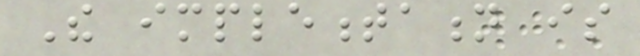The implementation is
